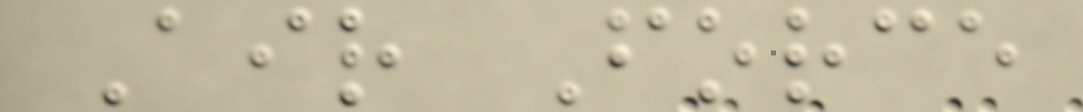Air Force
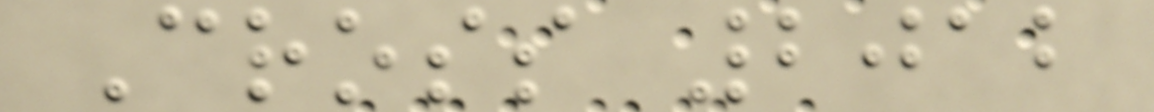Cross 2012
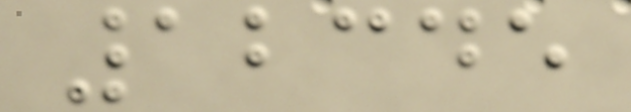12345
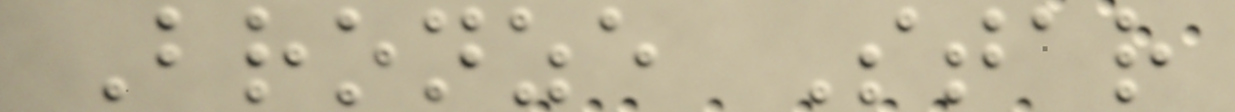Bronze Star
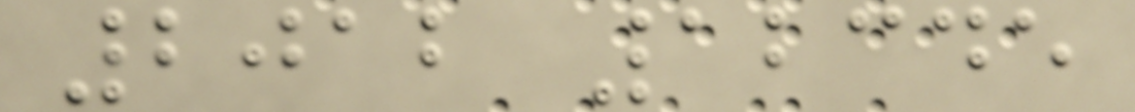2012 12345
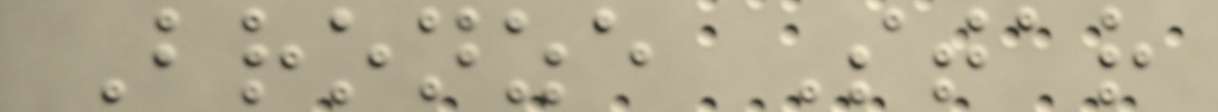Bronze Star
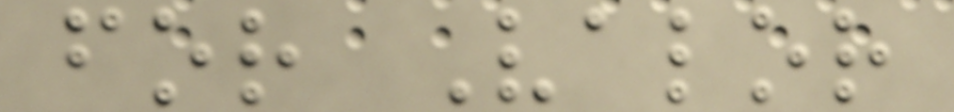for Valor
